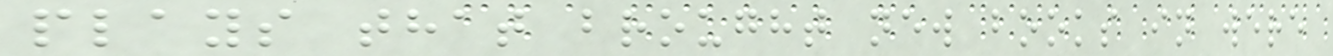plays that brought new books in were
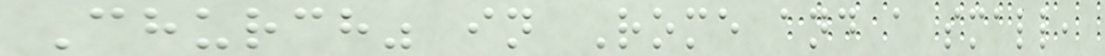Church" in Rome and a small,
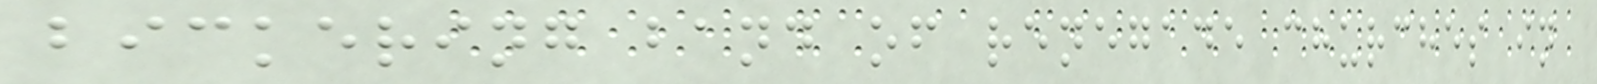bickering band of renegade churches in
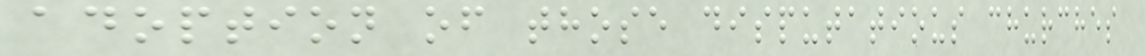adoption of those disputatious churches
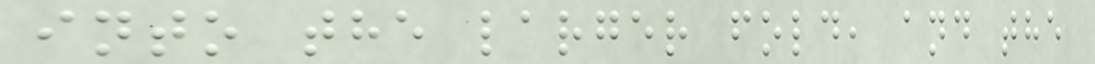into the larger fold, and the
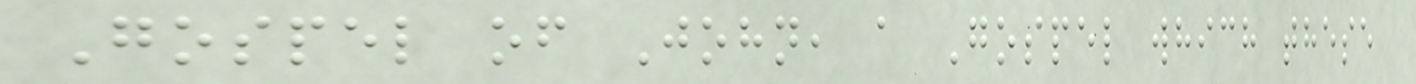Gospel of John, a Gospel which these
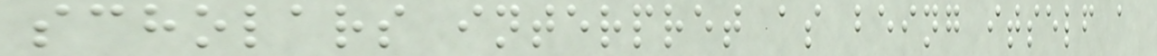scholars interpret as being itself a
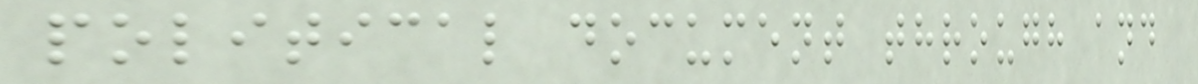political document through and
